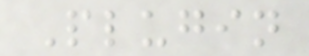Plugin
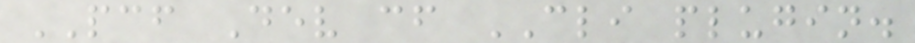PCF Dev cf CLI plugin.
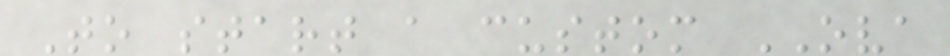To start a custom OVA
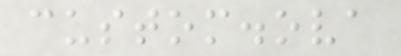custom.ova
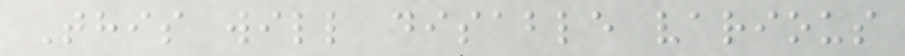This will disable various
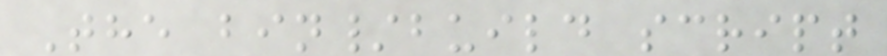The bin/build script
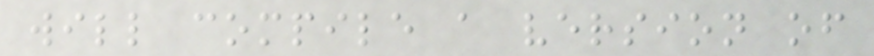will compile a version of
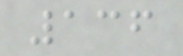136
